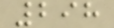298
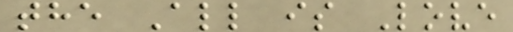the All is Love
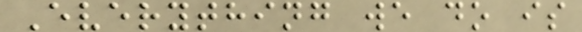Everything we do is
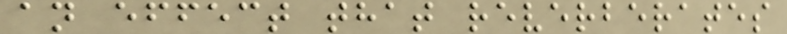an effect that reverberates
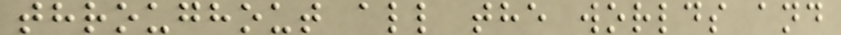throughout all the worlds and
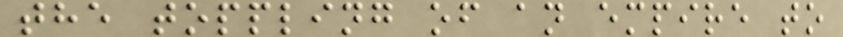the toppling of an empire to
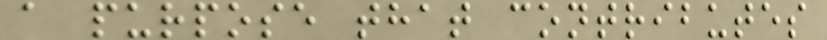a purpose that contributes
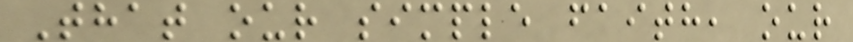That our simple faith, our
